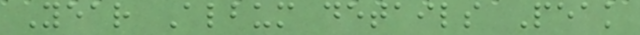Year Album details Peak
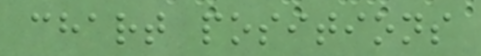chart positions
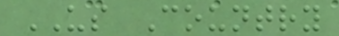US Country
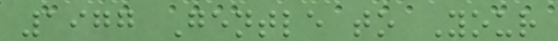1977 Gentle to Your
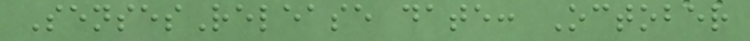SensesRelease date: October
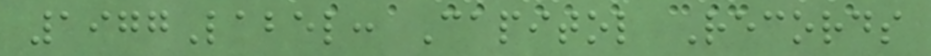1977Label: Capitol Records
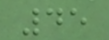45
